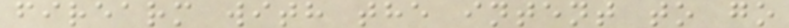firearm with the intent to go
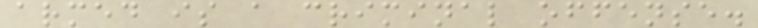armed is a criminal offense.
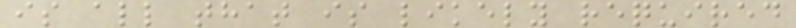is all that is likely required
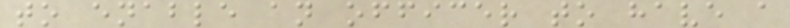to enable an officer to have a
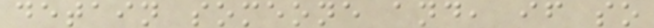detain someone and, if so
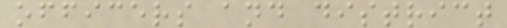officers and district
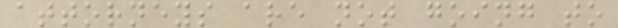attorneys are not going to
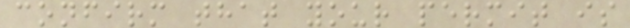confirm that your permit is
